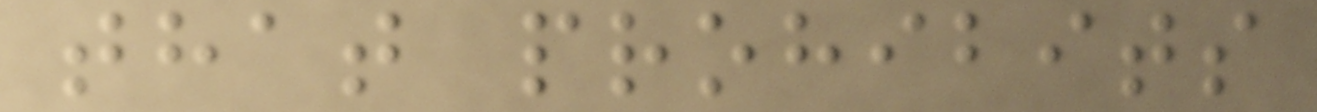that prohibits
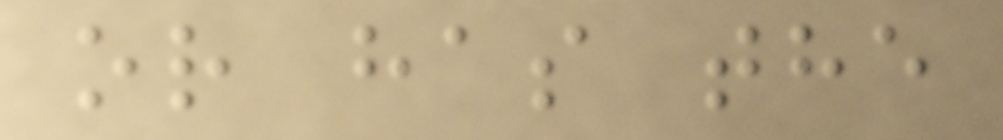or has the
